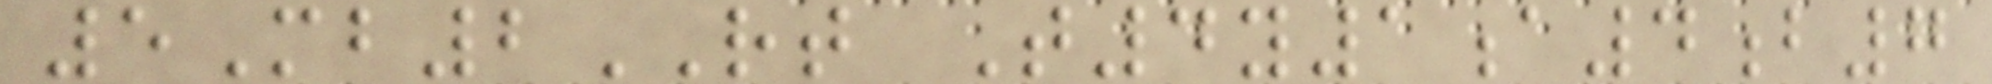5Mb2RT T4y1a4b7
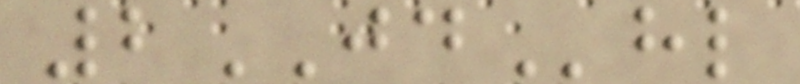2JDhl
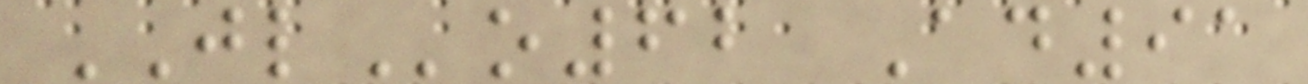JLo62 Ad91
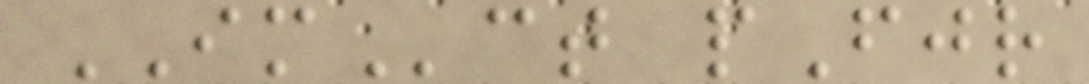IMct pFjr
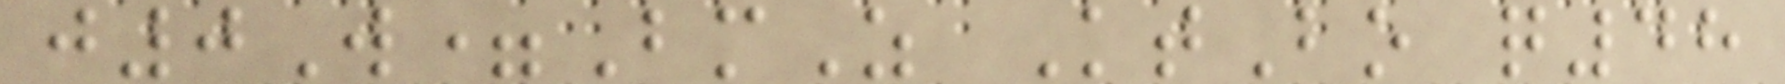j0W=BmZ KtBo q48
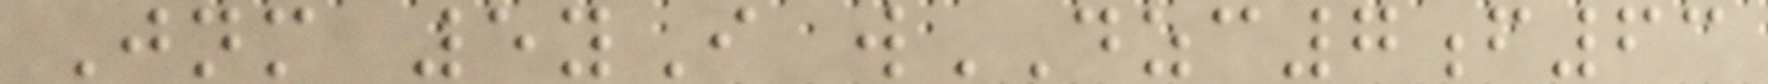Jnm 5yI wDZC7f63
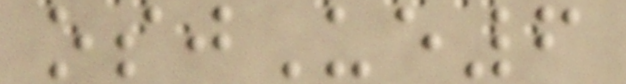osjUe6
